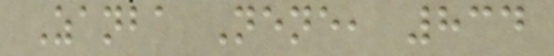Zanba Nene, 834
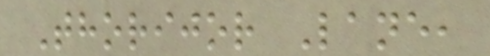Thorijor Lane,
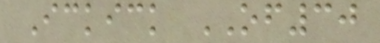Ickick OF30
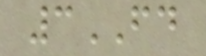3FD
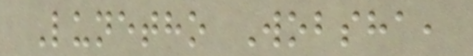Lunetho Wobsha,
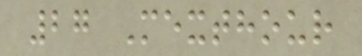27 Mexthour
